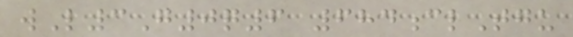wL3G0q6 684clTgu
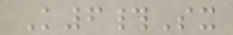K6#Sx
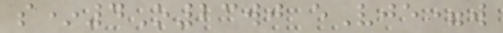s*4O23wj eVje=w
